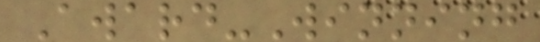Award-Winning
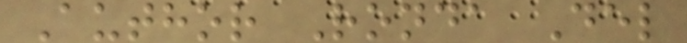Author Ronda Del
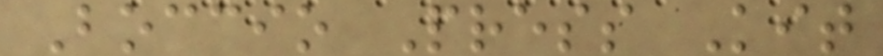Boccio Press Kit
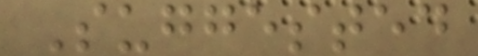Suggested
